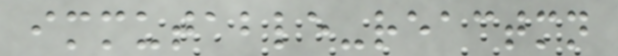immutable-reactmn
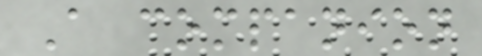A companion
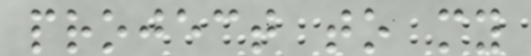project to my
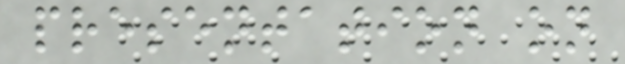presentation on
